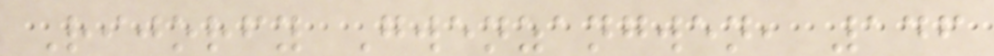Rijorfy Gwenzangwen, 146
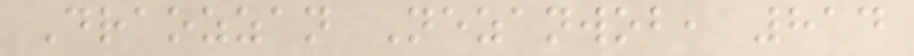Draozzan Nezanwob, 814
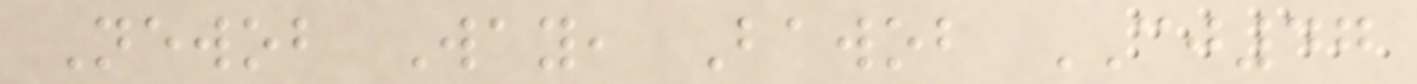Newob Way, Bawob CJ47
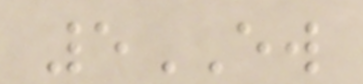5EW
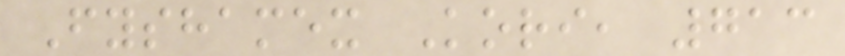Fyshamex Kori, 713
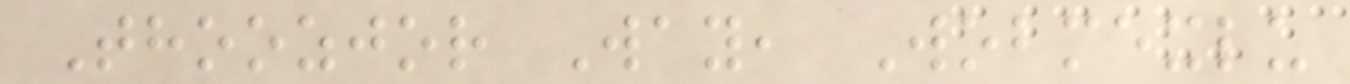Thoozjor Way, Wobmexlu
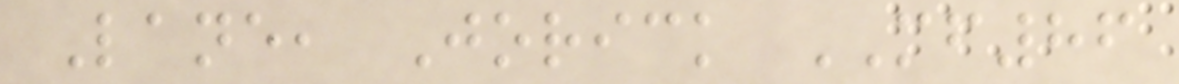Lane, Jorick MF86
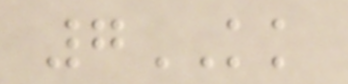7KK
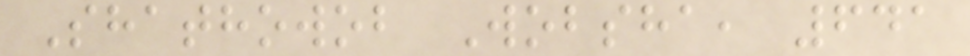Shathowob Wobsha, 641
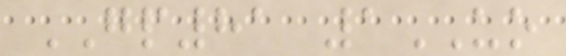GP81 1UO
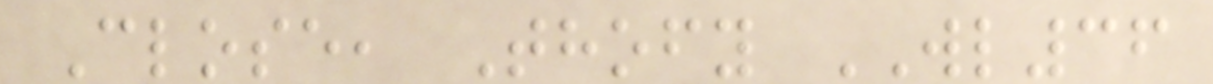Close, Thofy WL36
